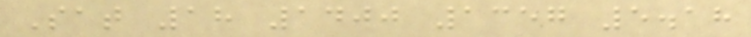Sat 18 1400 1357 5.18
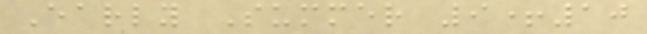Early Summer 9+10
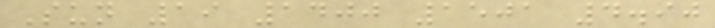Sun 19 1400 1501 4.90
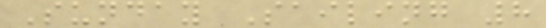Sunday Sailing 8
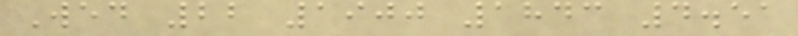Wed 22 1900 1843 4.51
